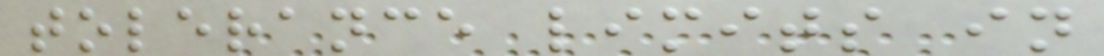tolerance limits in
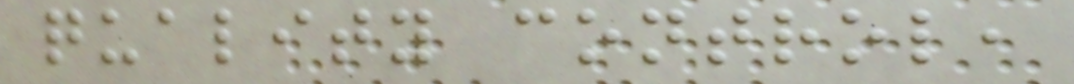quality control,
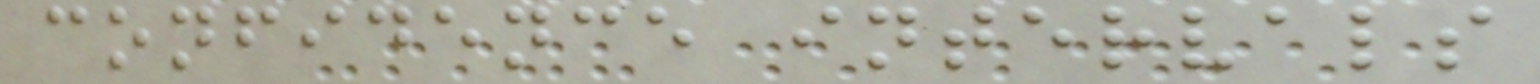confidence intervals
